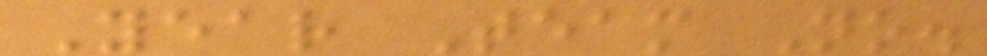Year Team No.
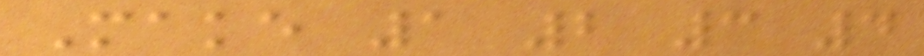Make 1 2 3 4
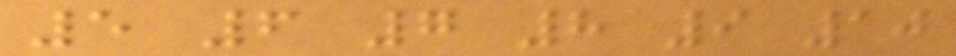5 6 7 8 9 10
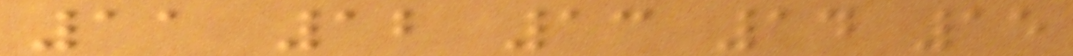11 12 13 14 15
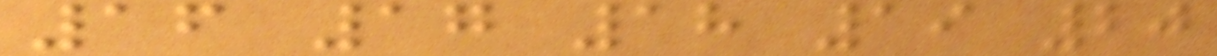16 17 18 19 20
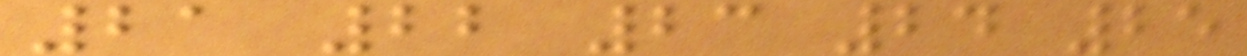21 22 23 24 25
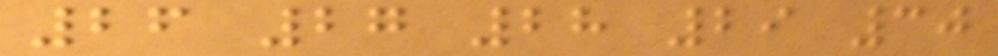26 27 28 29 30
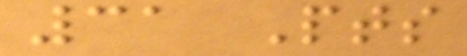31 Pts
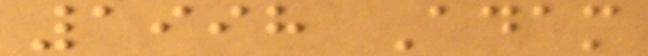1998 Adam
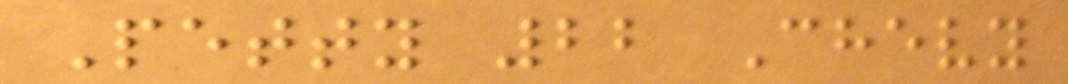Petty 22 Chevy
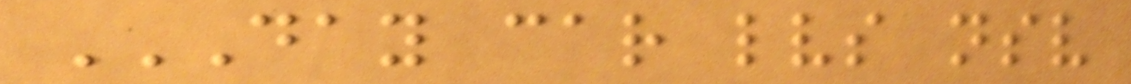DAY CAR LVS NSV
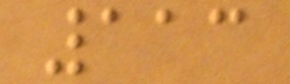113
